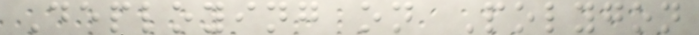Deploying on Polygon
